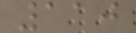110
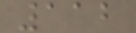112
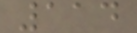114
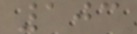103
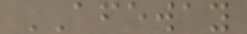AFEWAY
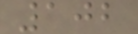102
